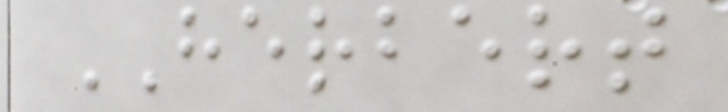HERBERT
